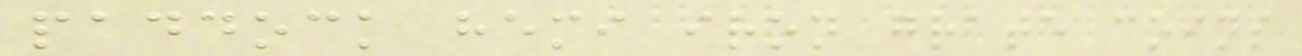paddock hemi iron grate coins
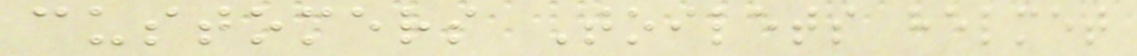customers Toilets helmet
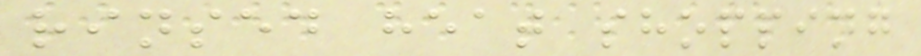rinsed heat shopping
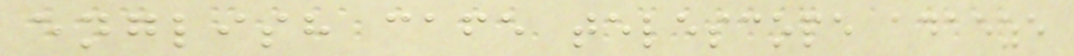english cafe telescope adaeze
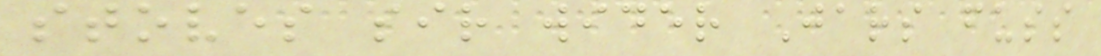stoves sir wider Jars fuss
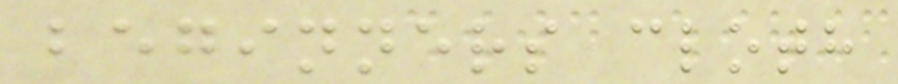beginners cloth
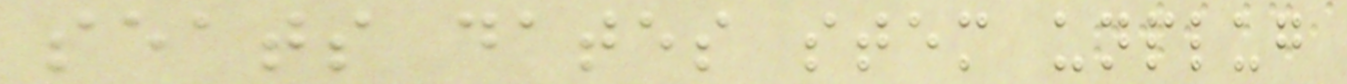seats dates stem unplug
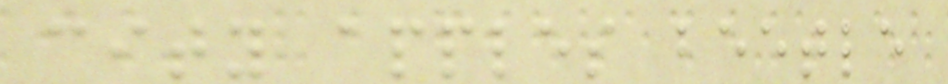city apples beetle
